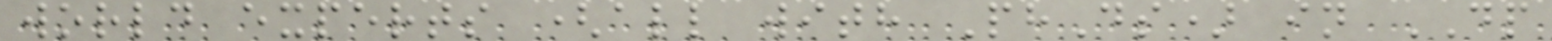world experts (all with PhDs) in DP
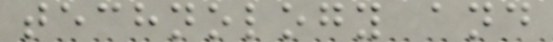technology and
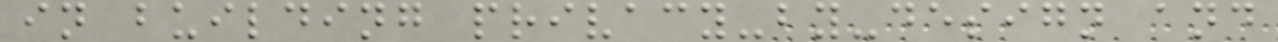in building privacy-by-design and
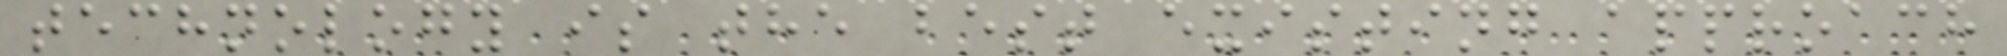technology is the best existing approach
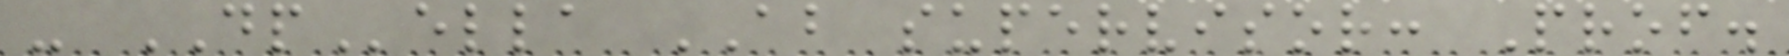- DPella AB supervisor: Prof.
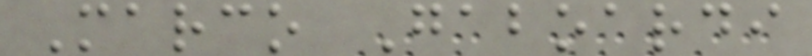Marco Gaboardi
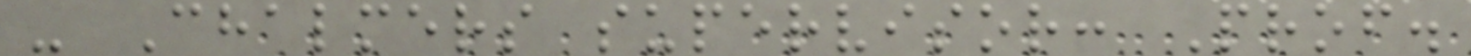- Chalmers supervisor: Prof.
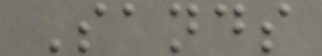Sands
